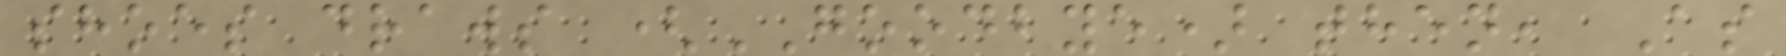shoes draws (GOODBYE) then, As
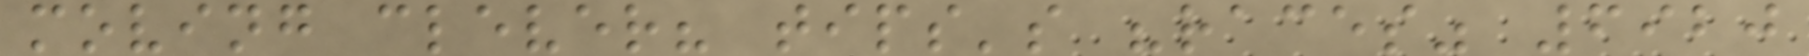moving clever? tips's "races" 6920
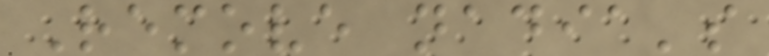Remove nadia's
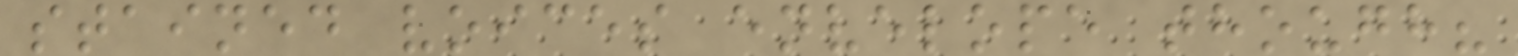stained voices envelope though?
